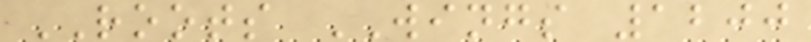ROOTS WINGS 1200
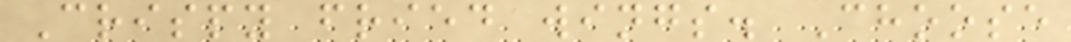Crispy fried wings. Choose
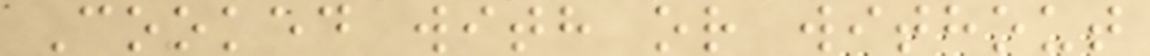Cooked with or without
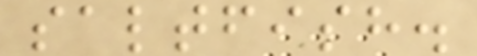saltfish.
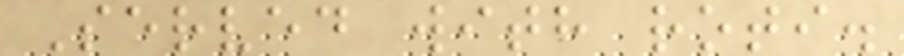Served with roti.
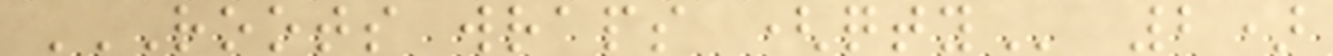ROOTS WRAPS (QTY 2)
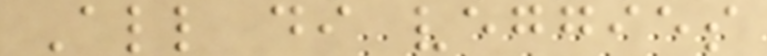All di veggies
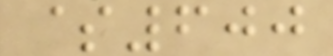$600
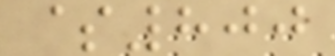$800
